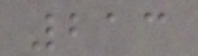213
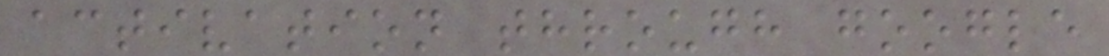activation through google
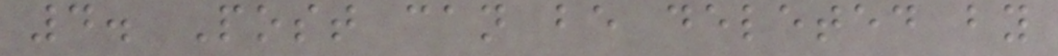4. Post can be deleted by
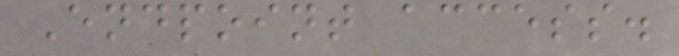Endpoint access.
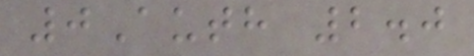0Auth 2.0
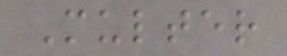Multer
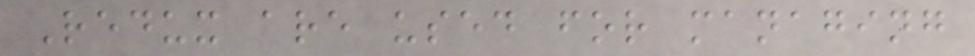Redux are used for managing
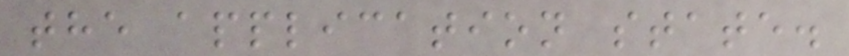the application state.
